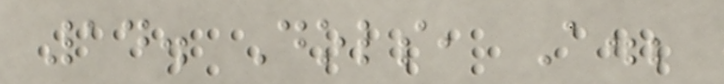14. Dols, A.;
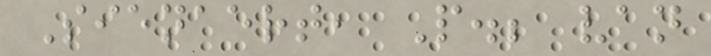Sienaert, P.; van
